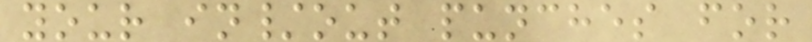your in/out punches for
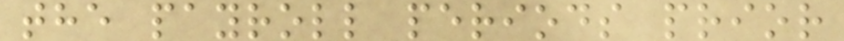the payroll periods prior
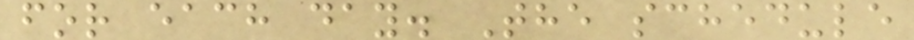for each day. The schedule
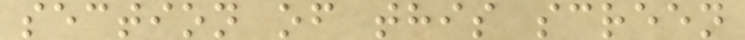section of this screen
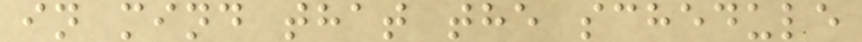in mind that the schedule
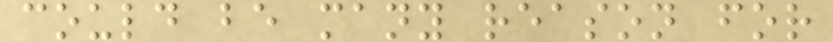could be many reason for
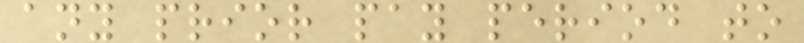any prior pay period to
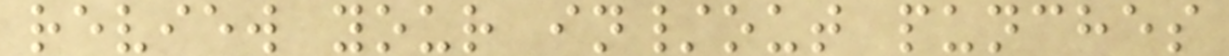review your in/out punches
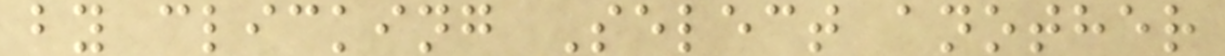by clicking Select another
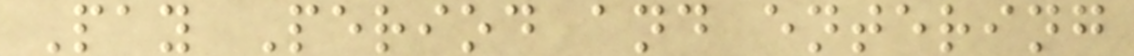Pay Period and entering
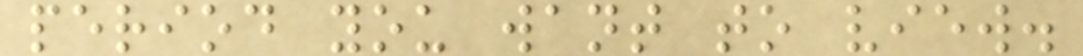period you want to view.
